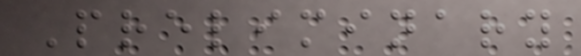Preliminary
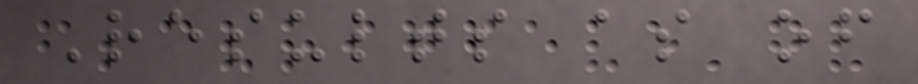Results as of
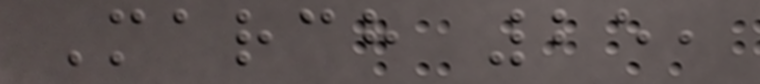March 25,
